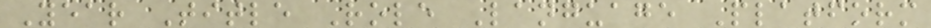Year Title Role Language Platform
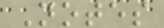Notes
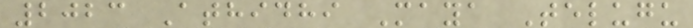2023 Athidhi Maya Telugu
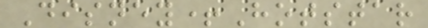Disney+Hotstar
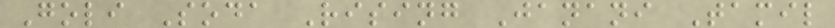Goli Soda Rising Janani Tamil
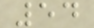54
